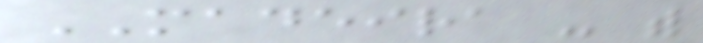MADEIRA - with
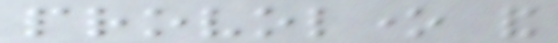provolone and
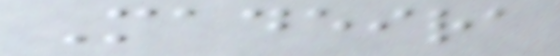Madeira
